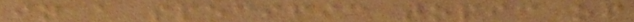in a specific topic of
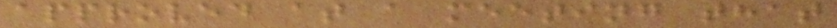approved at a meeting that
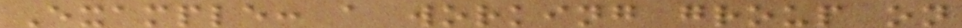Example: a working group on
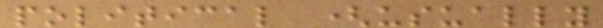political (usually
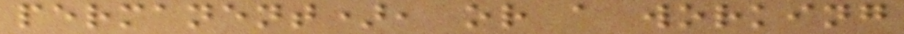permanent), or a working
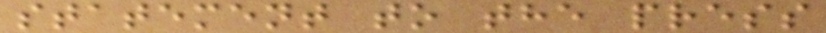statement to the press
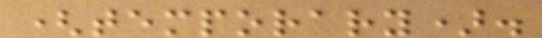(temporary).
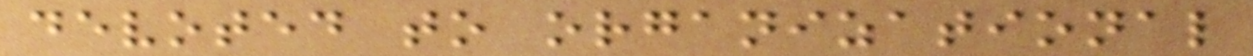devoted to organizational
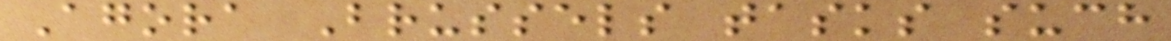Agora Brussels tasks such
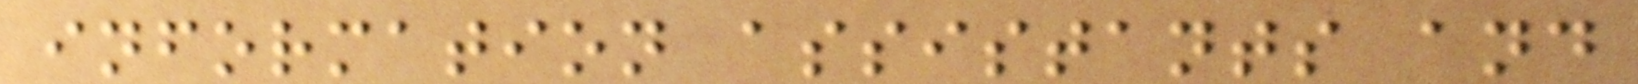information assistants and
